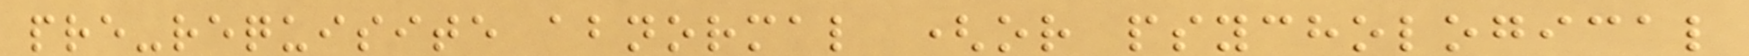pre-requisite abnormal (or psychological
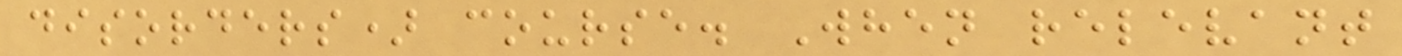disorders) course. When relevant
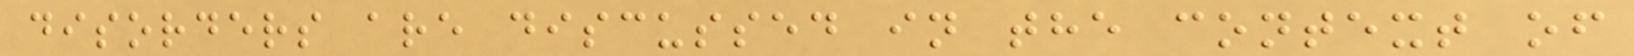disorders are discussed in the context of
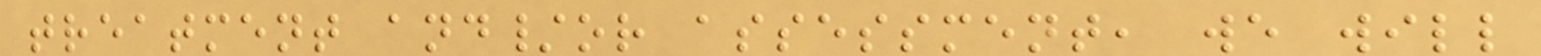treatment and/or assessment, we will
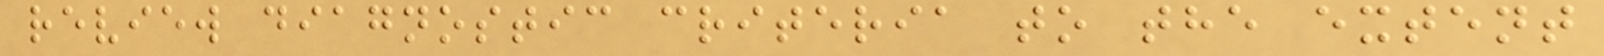review diagnostic criteria to the extent
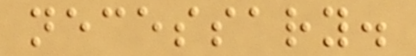necessary.
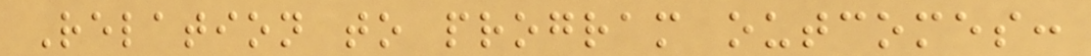Relation to program outcomes:
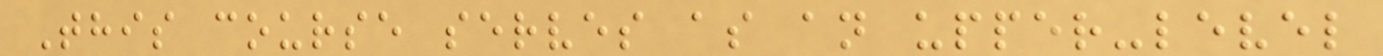This course serves as an upper-level
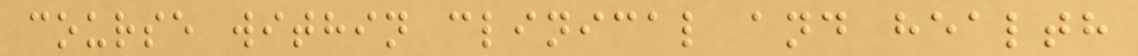course within clinical and health
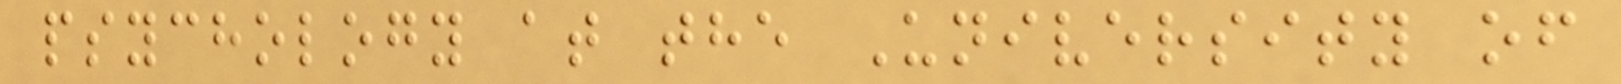psychology at the University of
